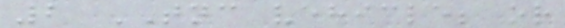2 TNC vehicle; or
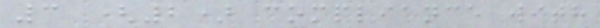3 (2) compliance with
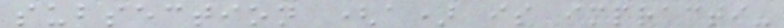subsection (a) is impracti-
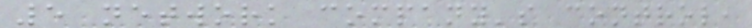5 network company's control,
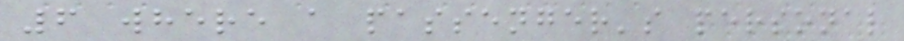6 where a passenger's personal
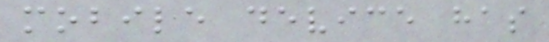mobile device has
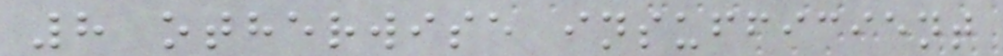8 otherwise insufficient
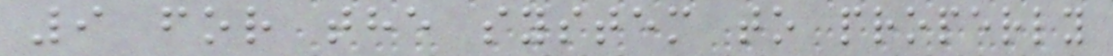9 for the system to properly
